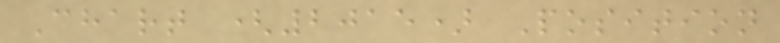Chart (2015) Position
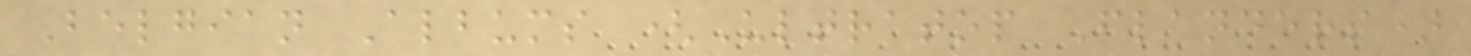Belgian Albums (Ultratop Flanders)
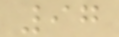97
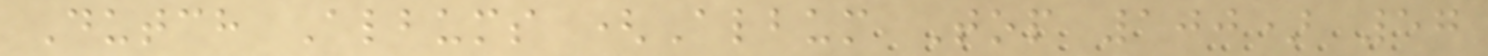Dutch Albums (Album Top 100) 57
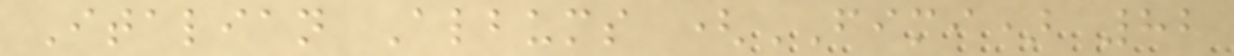Italian Albums (FIMI) 82
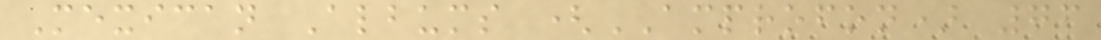Mexican Albums (AMPROFON) 76
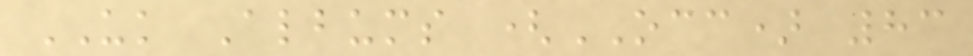UK Albums (OCC) 83
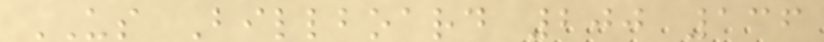US Billboard 200 136
